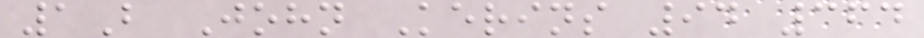1B John Kerins 94 364
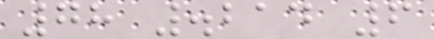78 .214 6
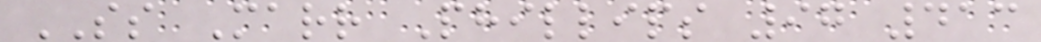SS Marr Phillips 97 413
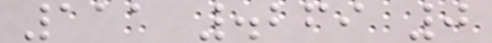111 .269 0
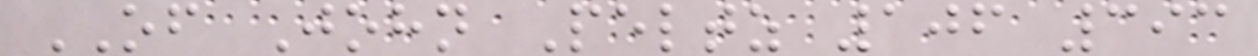OF John Peltz 106 393
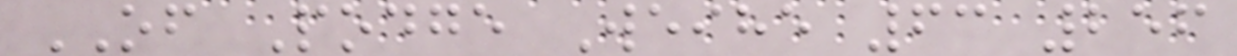OF Podge Weihe 63 256
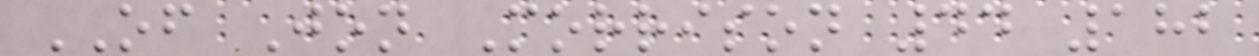OF Jon Morrison 44 182
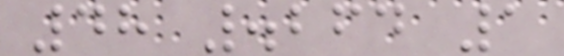48 .264 1
